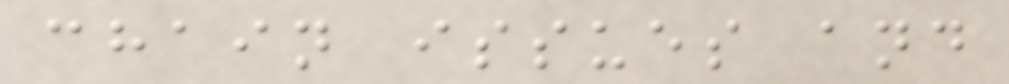chain issues and
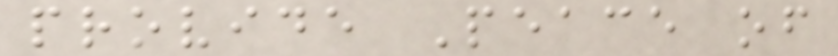provide Peace of
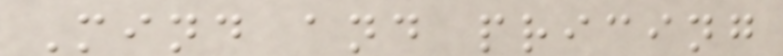Mind and pricing
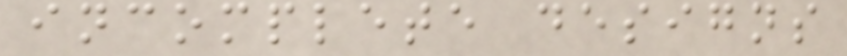incomplete designs
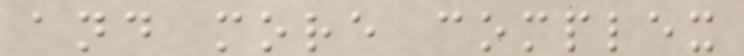and more complex
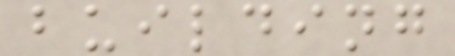building
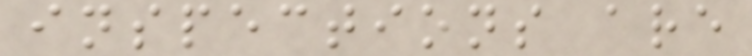inspections are
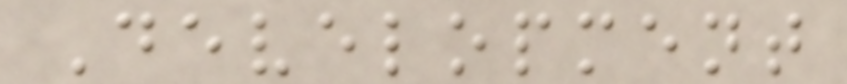Development
